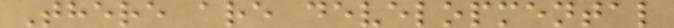There are developmental
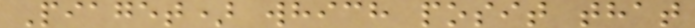Piaget) which posit that
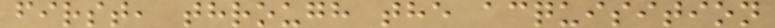first, through the acquisition
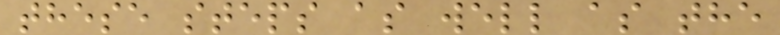these steps as well as the
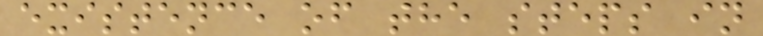existence of the steps in
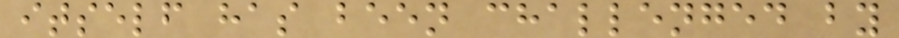itself has been challenged by
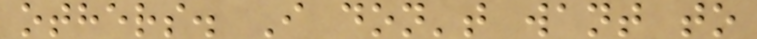others. I don't want to
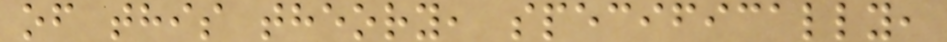of this theory, specifically,
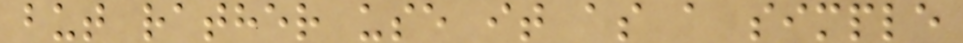but rather use it as a simple
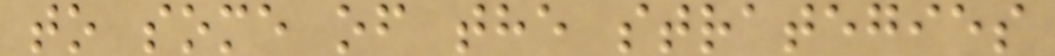to some of the strategies
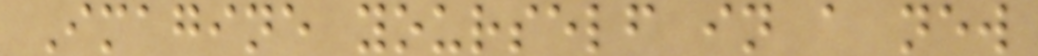Imagine yourself in a new
